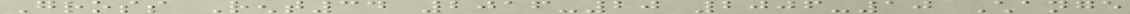Gross Rent34 2016-20 2006-10 Change
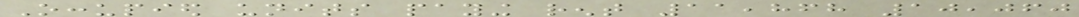Occupied units paying rent 11,868 10,060
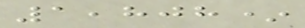1,808*
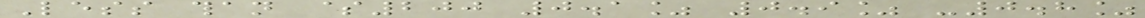Less than $200 0.1% 0.9% -0.8%
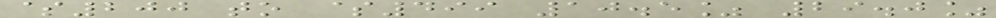$200 to $499 10.5% 29.0%
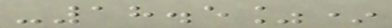-18.5%*
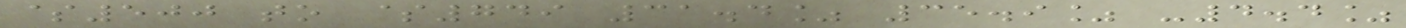$500 to $749 31.4% 35.9% -4.4%
